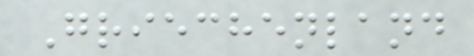Griechenland
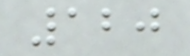120
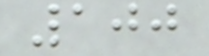100
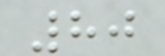80
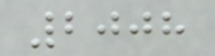2008
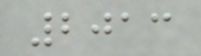2013
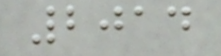2014
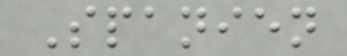Spanien
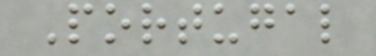Portugal
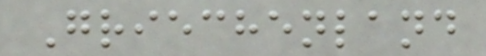Griechenland
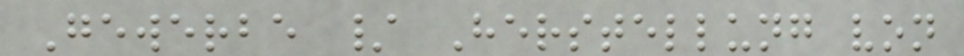Gewerbe / Herstellung von
